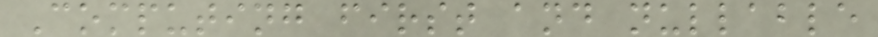Computing first and nullable
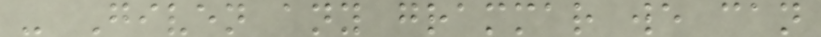- Given any grammar we can
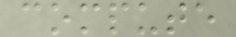compute
